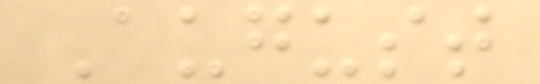August
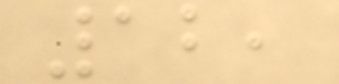12,
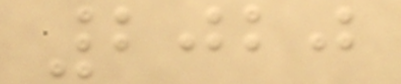2020
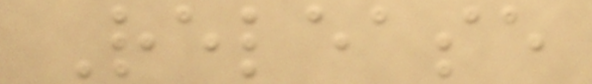Release
